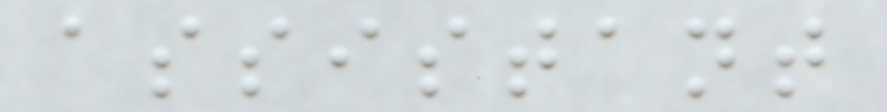assistant
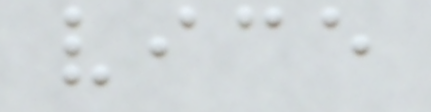vice
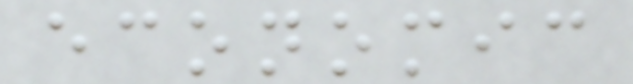economic
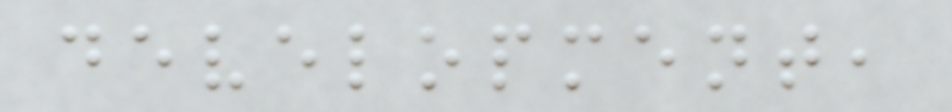development,
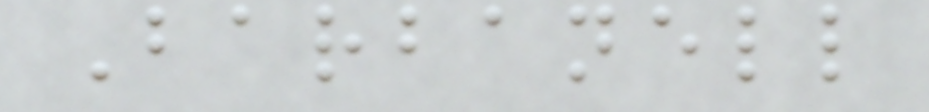Barbanell
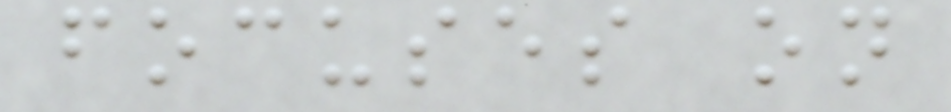focuses on
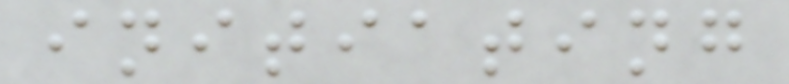initiating
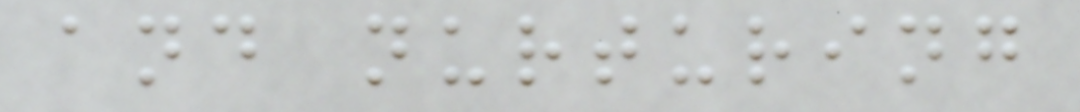and nurturing
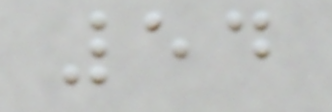54
